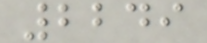2249
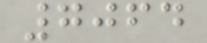7064
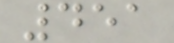451
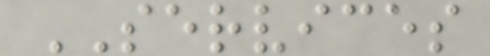SERVICES
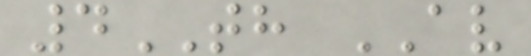4TH AV
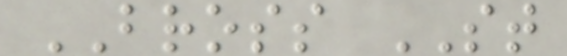BROSS ST
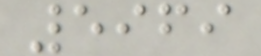5969
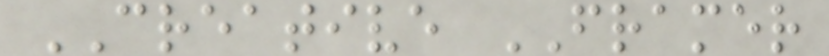CREATIVE FRAMER
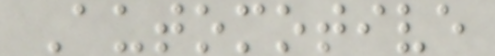Automotive
